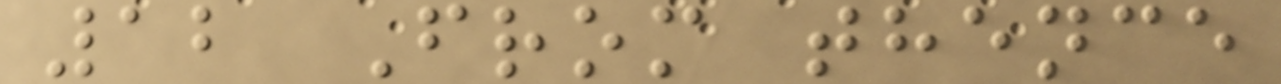12 From thence
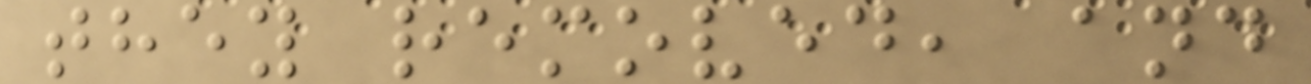they removed, and
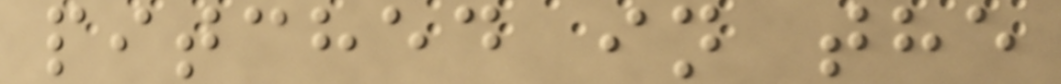pitched in the
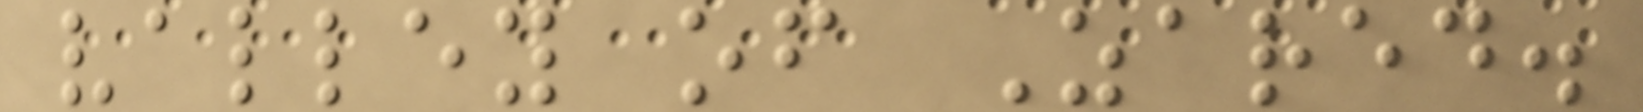valley of Zared.
